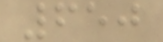650
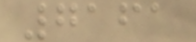7161
